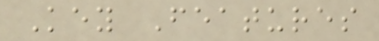Key Features
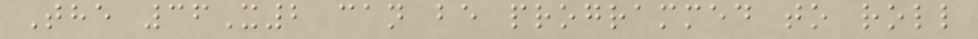The 36X2 can be programmed to roll
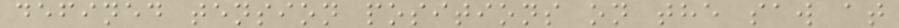defined tension positions on the saw at
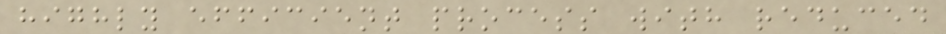highly efficient process with reduced
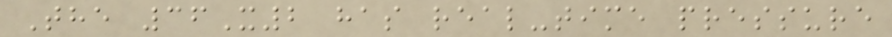The 36X2 has real-time pressure
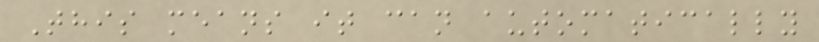This means it can automatically
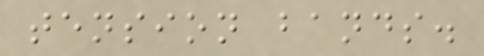tension bands.
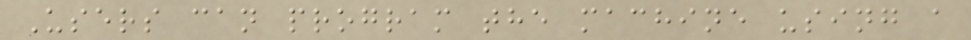Users can program the machine using a
